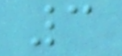3
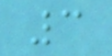3
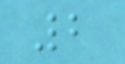2
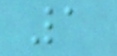1
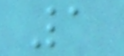1
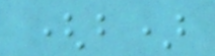(b)
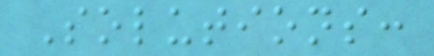Solutions:
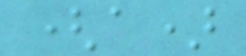(a)
